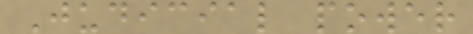Judicial power
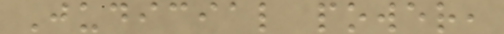Judicial power,
